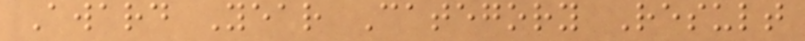Award Year Category Result
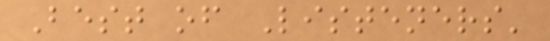Best of Listeners'
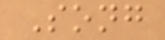Song
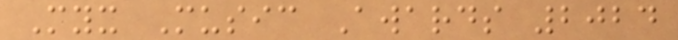Myx Music Awards 2024
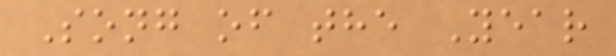Song of the Year
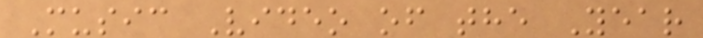Music Video of the Year
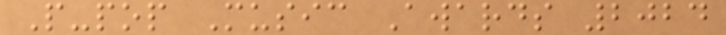P-pop Music Awards 2024
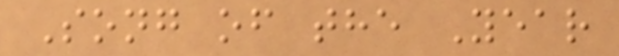Song of the Year
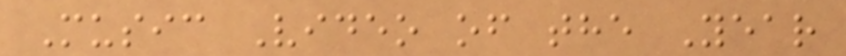Music Video of the Year
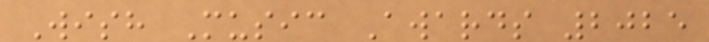Wish Music Awards 2025
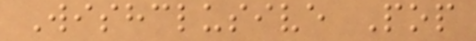Wishclusive Pop
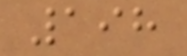198
